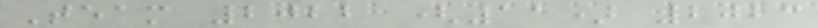Team 2022 (11) 2023
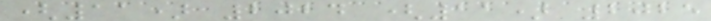(11) 2024 (11) 2025
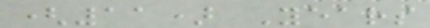(11) Years
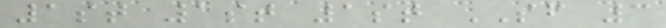1st 1st 1st SF 3
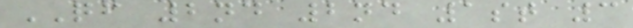QF 2nd 2nd 1st 3
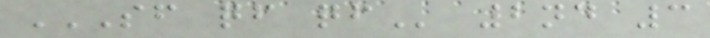SF QF QF 2nd 3
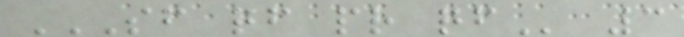SF QF PR QF 3
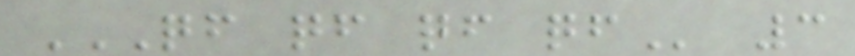QF QF QF QF 3
